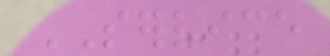SERVICE
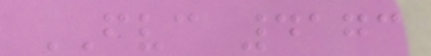FVC 4173
